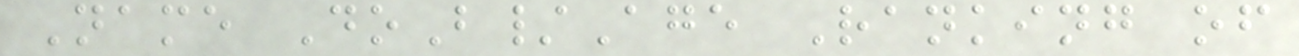Name DoB/Age Ranking of
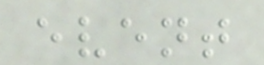event
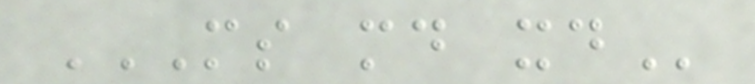MS MD XD
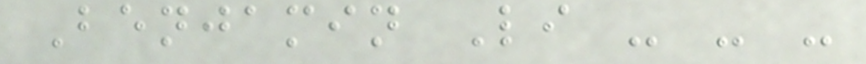Benjamin Li - - -
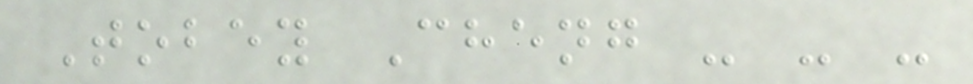Tobey Cheng - - -
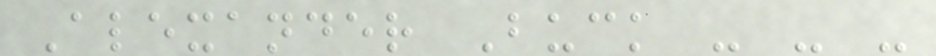Alexander Buck - - -
